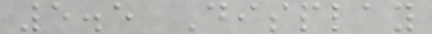5.5 Display
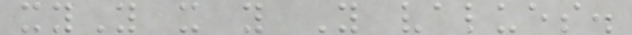xyY x y Y values.
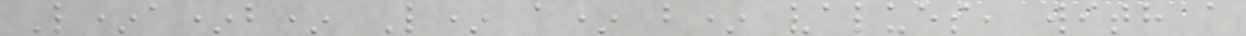L*a*b* L* a* b* values, with a
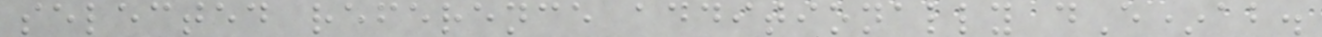selected reference additionally dE*ab.
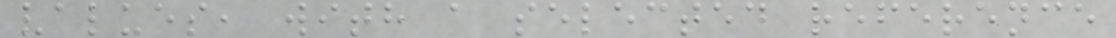values, with a selected reference
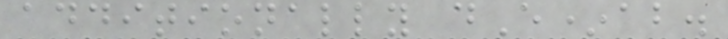additionally dE*ab.
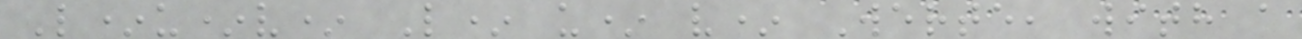L*u*v* L* u* v* Werte, with a
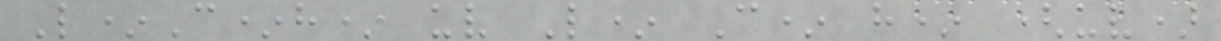L*C*h* uv L* C* h* (uv)
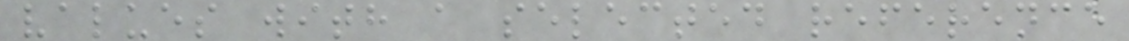values with a selected reference
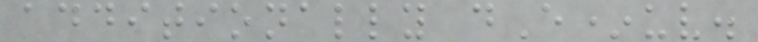additionally dE*uv.
